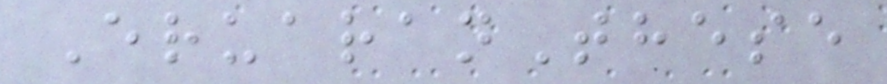EruaranThese
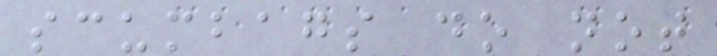scumbags do not
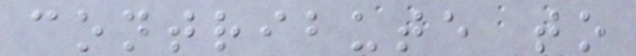contribute to
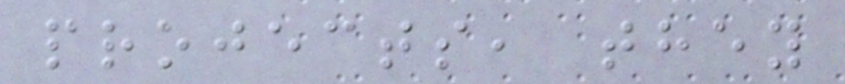projects, they
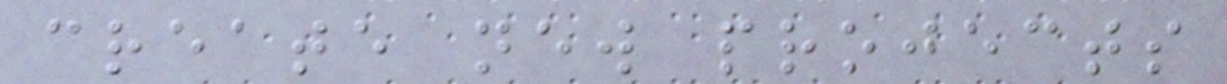create new projects
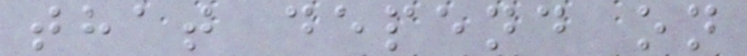that depend on
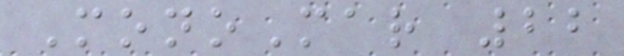MonoMar 22
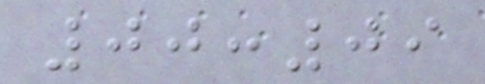00:09
